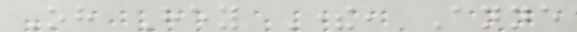Oh Hey There, Anne
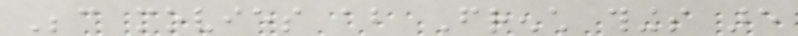Because movies about French things are
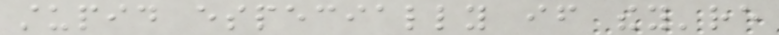stupid especially if they're
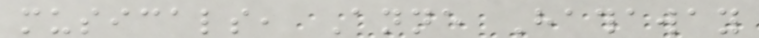musicals, Anne Hathaway
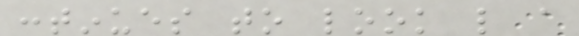continues to look like a
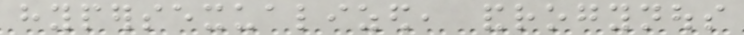hypersexualized, androgynous
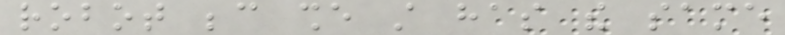robot because she still has the same
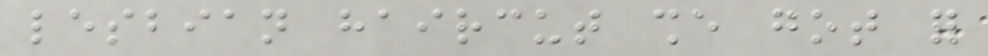lesbian haircut she got for
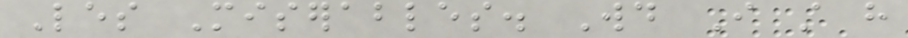Les Miserables. Would I still have
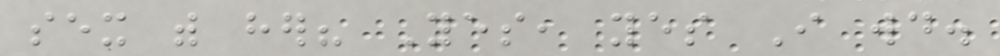sex with her? Yes, yes I would.
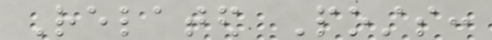Related Posts:
